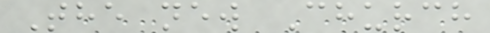The new Church
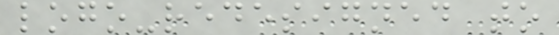logo-redesigned to
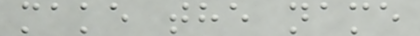make the name
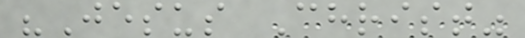"Jesus Christ"
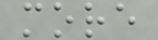more
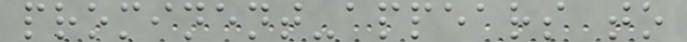prominent-appears to
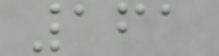161
